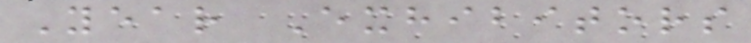Year Exhibitors
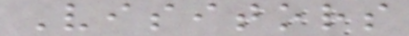Visitors
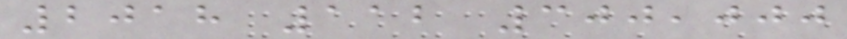2018 112 300,000
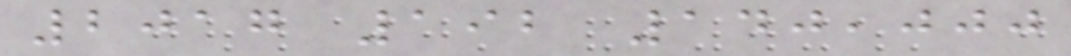2017 192 140,000
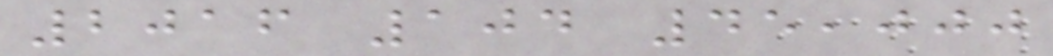2016 104 45,000
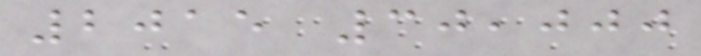2015 30,000
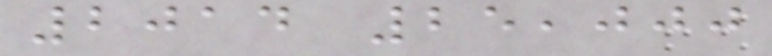2014 25,000
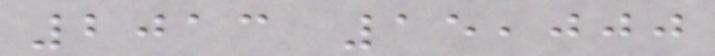2013 15,000
